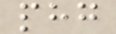phg
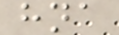hna
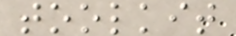toolkit
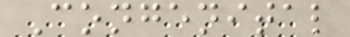Congenital
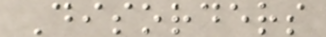Disorders
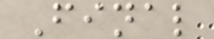Final
